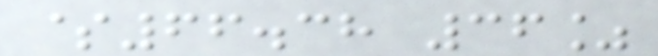$66.38 36%
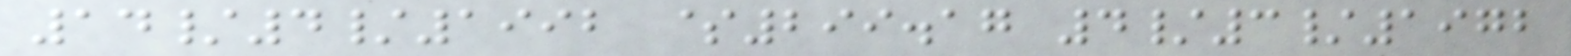14/4/1992 $299.17 4/3/1972
